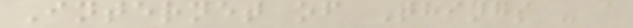Internet of Things - a
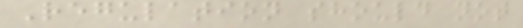Regulation should not
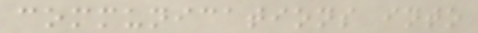communications into
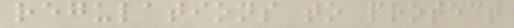regulations to protect
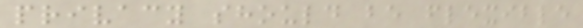privacy should be flexible
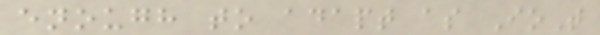enough to adapt as IoT
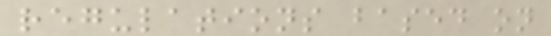regulations based on
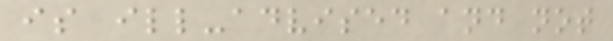is ill-advised and not
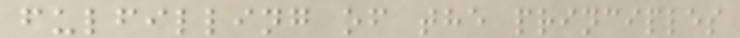fulfilling of the principles
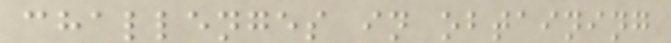challenges in obtaining
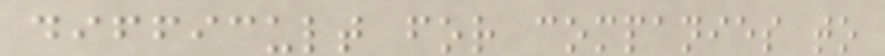difficult for companies to
